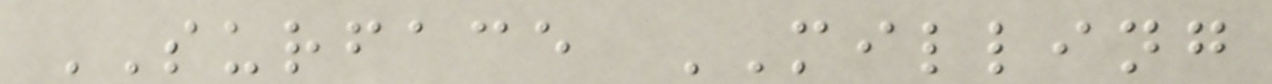SURFACE MILLING
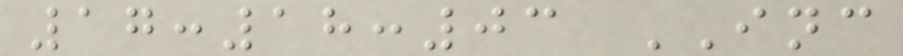17:18:03 INC
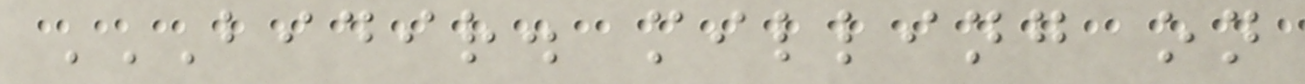BIDIR. MILLING ON
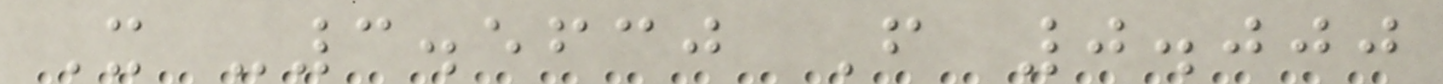X -3.5630 F 0.000
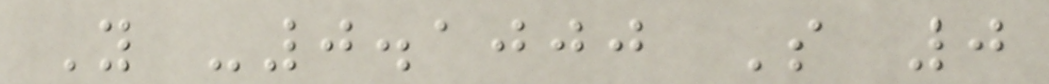Y -0.1000 S 0
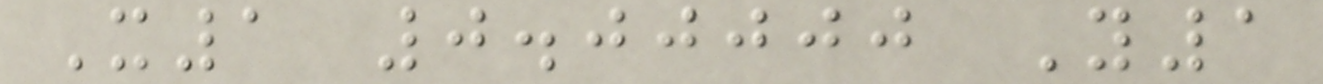X1 0.00000 Y1
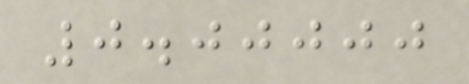0.00000
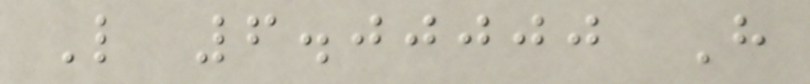L 6.00000 H
